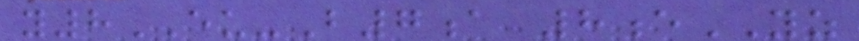y8EU-B7a 8eYZ
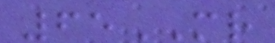65MR
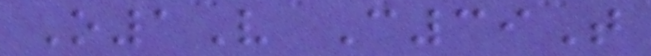O1V C39T
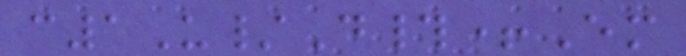c1U/D#+Em
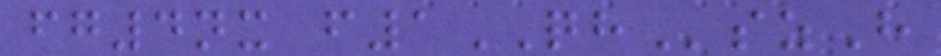fg4nx f1QHszH
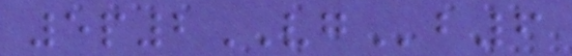5p2VGb6
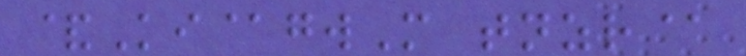&Ki@gwM tnzr@
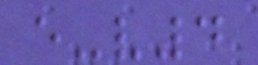e-v4
